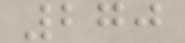270
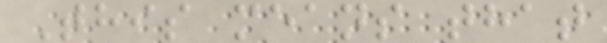This means that
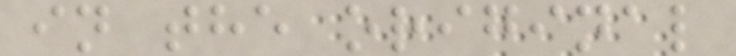in the original
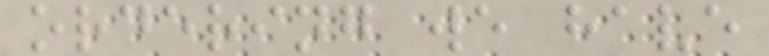ordering we have
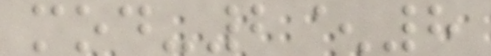mod-2^8
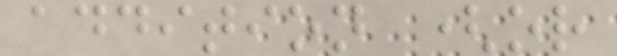addition (or
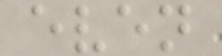even
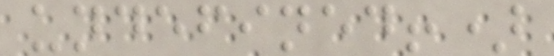undefined!)
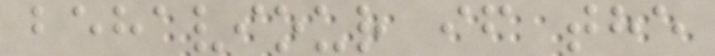behaviour if the
